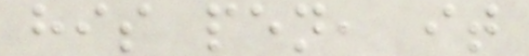his pen, it
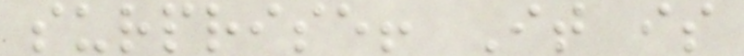surprise! It is
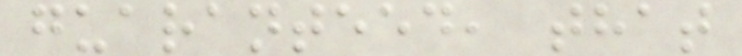guaranteed, that
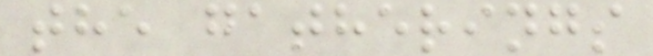the gatherings
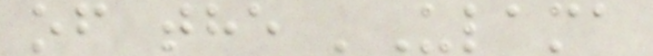of the 'Ulama
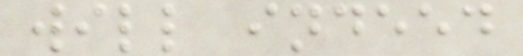will indeed
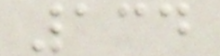134
